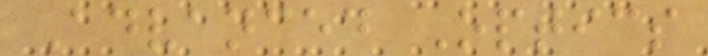Advanced Optics
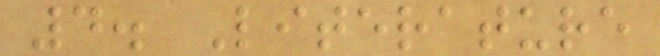4. Literature
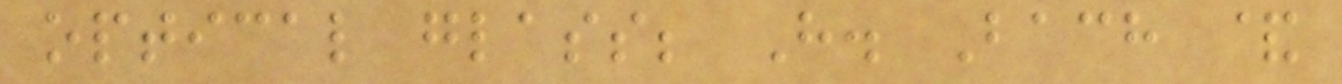optical glass; H. Bach &
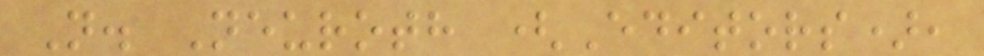N. Neuroth (Editors),
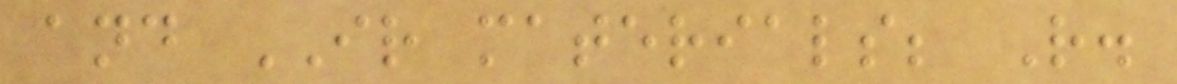and IR materials; R.
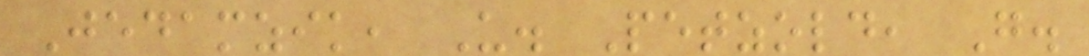Jedamzik, U. Petzold, G.
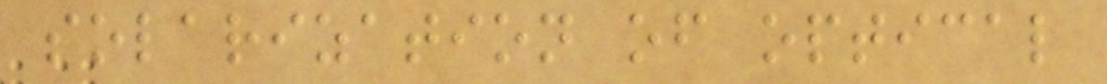solarization of optical
